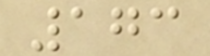173
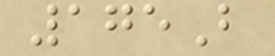175B
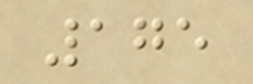175
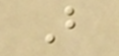B
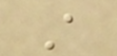A
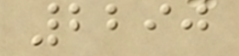2290
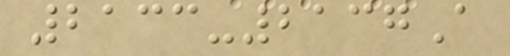2133-2137A
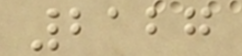2127
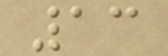13
